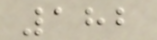182
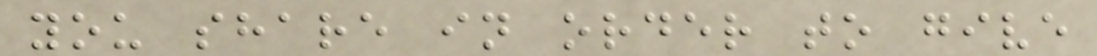you share in order to give
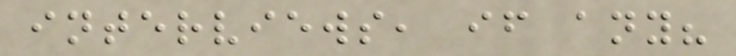interviews, if any?
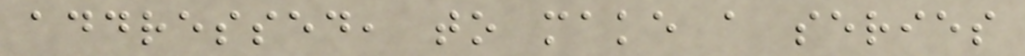addressed, to make a series
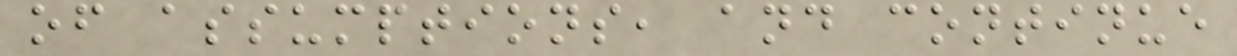of assumptions, and continue
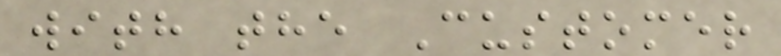with the Customer
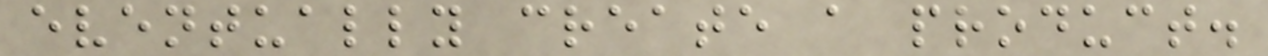eventually create a product.
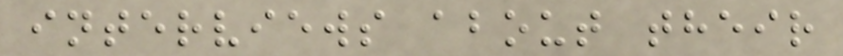interviews about their
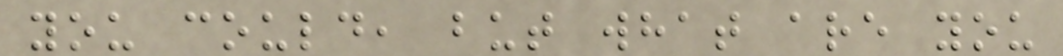you could, but what are you
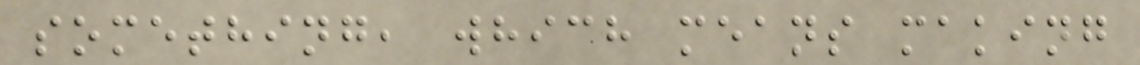something, which means making
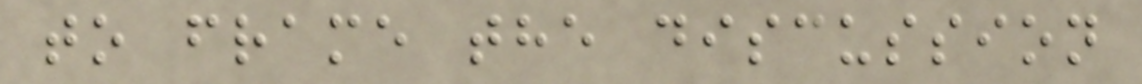to frame the discussion
